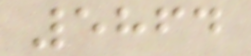5864
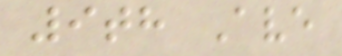9th Ave
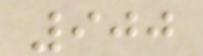900
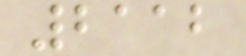2112
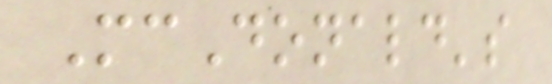McDonald's
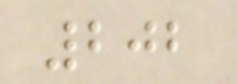202
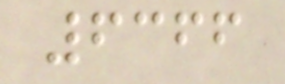6366
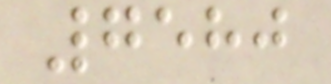7580
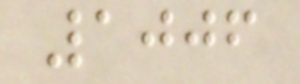1006
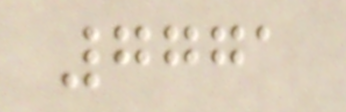7771
